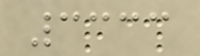3333
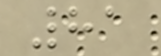81
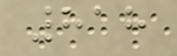818
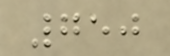750
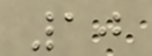10
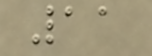11
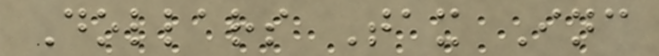Dollars Tax Inc
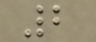2
